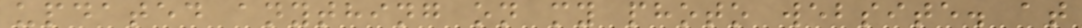updated anything on my photo website. at
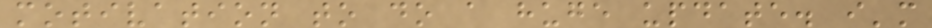motivation to do a huge update. i'm
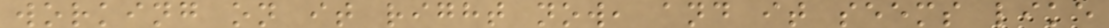working on it right now, and it seems like
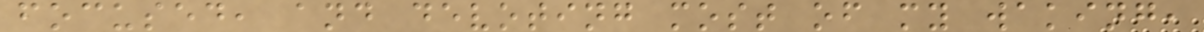focused, and devoting most of my waking,
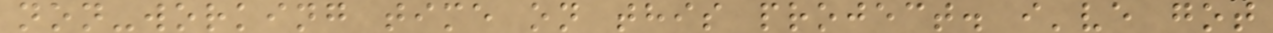non-working time on this project. i've got
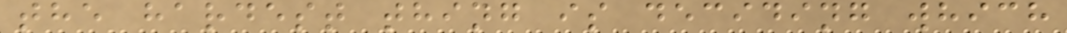the hardest thing is deciding which
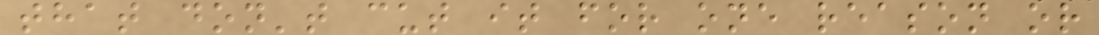that don't cut it for one reason or
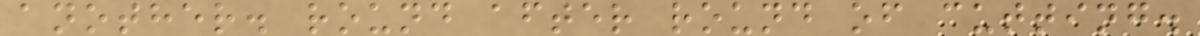another. round after round of cutting.
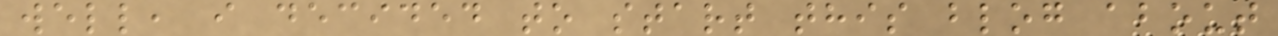well, i decided to start this blog about
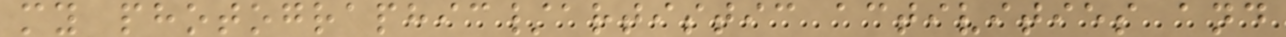my photographic/artistic activities and
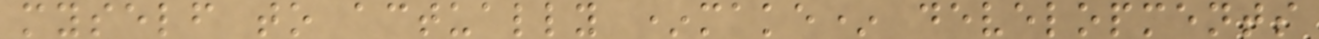myself to actually *make* developments
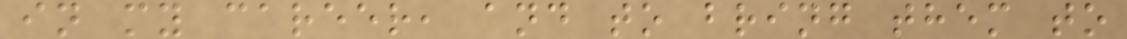in my career, and to bring them to
